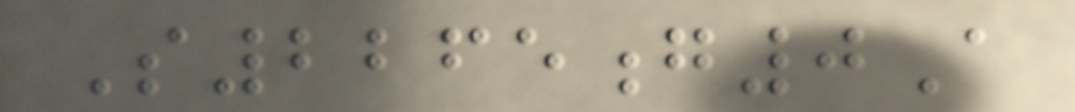S2265g0A
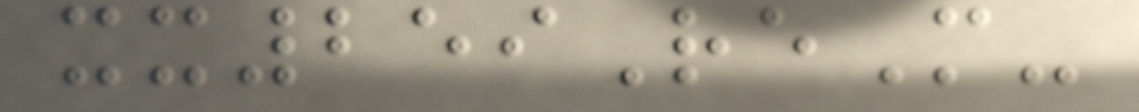xx259ReM-
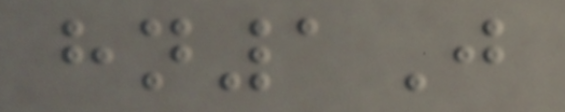hn1J
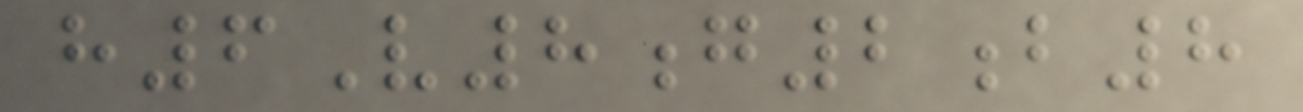h6V8g2b8
